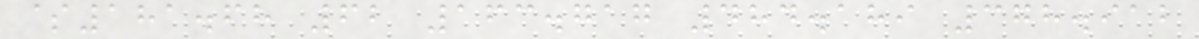$181.68 62 163.717 484.189 378.912
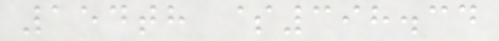154th $398.34
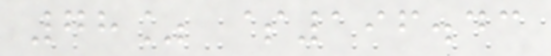78% $196.43
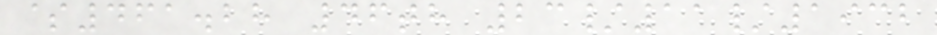$461.28 46th 23/11/1932
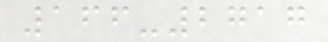166-2717
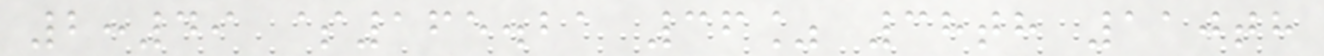2:49 $165.21 36% 38th 110th
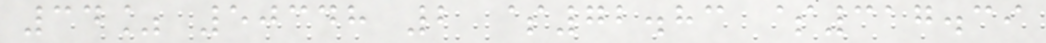34% 50348 2 $72.83 $317.39
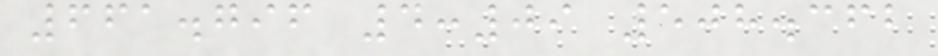661.796 4:09 508.362
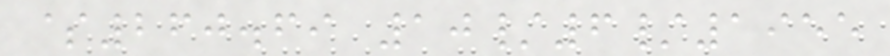$260.69 10/6/1955
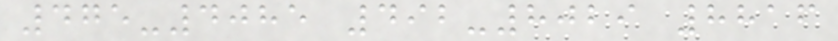475-4085 492-8029 8816
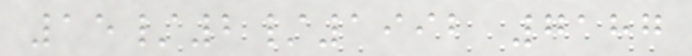15/2/1992 7187
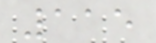115
